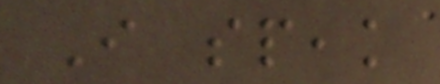I speak
